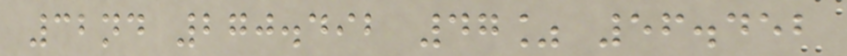32nd 270.492 47% 56.452
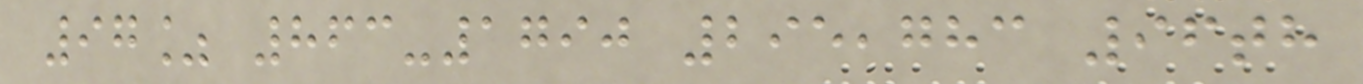97% 863-1790 295,783 96th
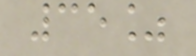35%
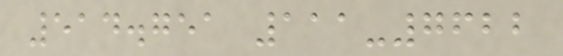514.751 111-7622
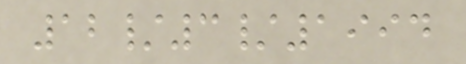12/3/1994
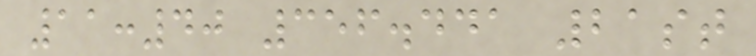11:40 356.441 21st
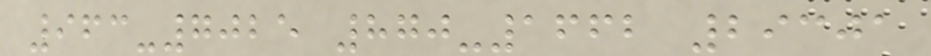963-7025 870-1662 29301
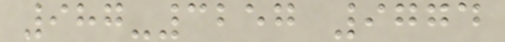987-3257 9774
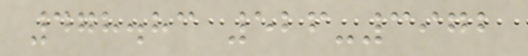478.83 526-3972
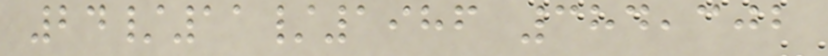24/11/1986 384,302
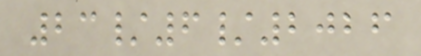23/6/2026
